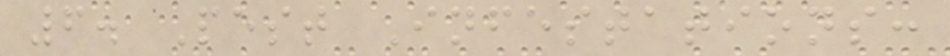6. Pest Infestations:
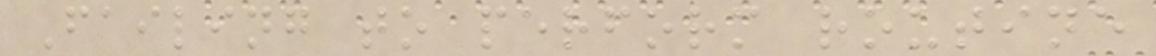Failing to perform routine
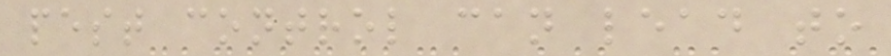pest control can lead to
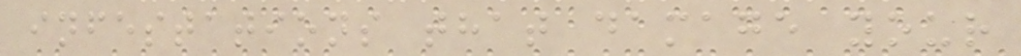infestations that damage your
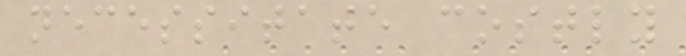necessitate costly
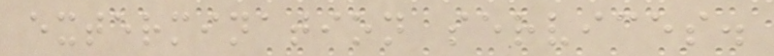extermination services.
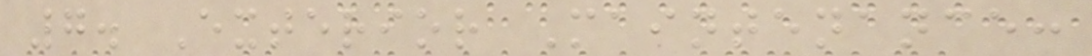7. Exterior Maintenance:
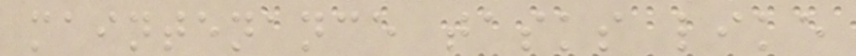maintenance tasks like
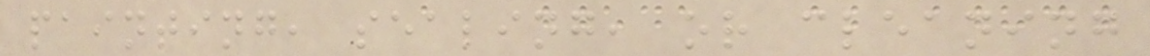painting, sealing, or cleaning
